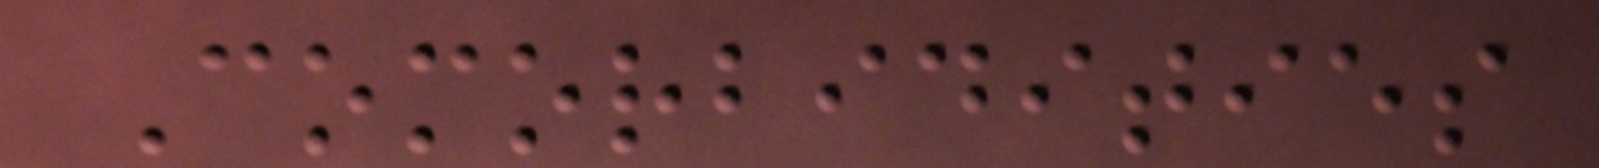Comorbidities
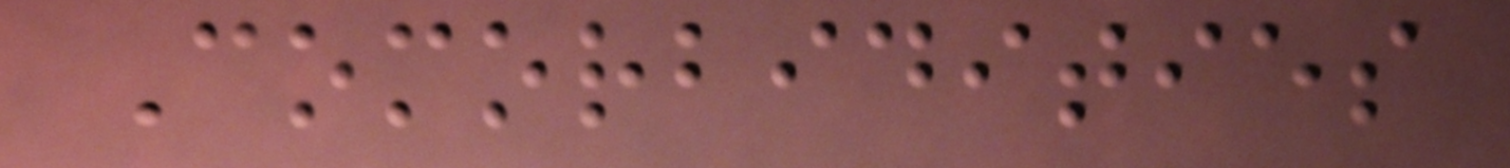Comorbidities
